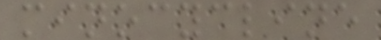minocycline
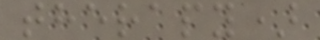therapy)
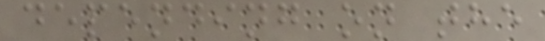depending on the
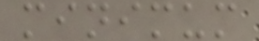minimum
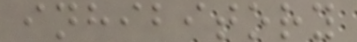inhibitory
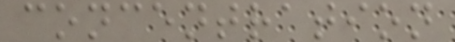concentration
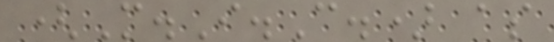(M.I.C.) as
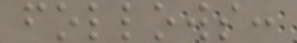follows:
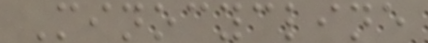Minocycline
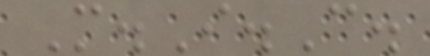M.I.C.
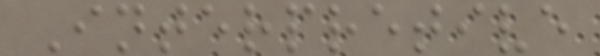Interpretive
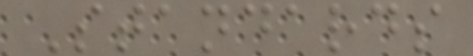Standards
